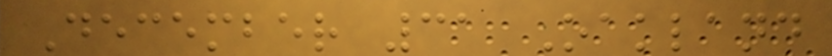December 31 Oakland
